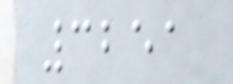3251
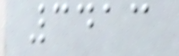3413
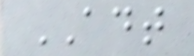ADT
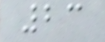23
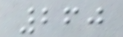260
